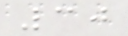30
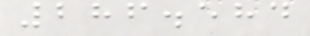286.584
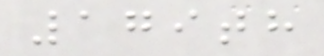179th
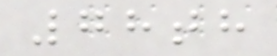78th
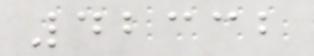42332
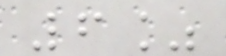6%
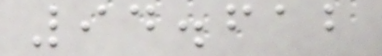94.612
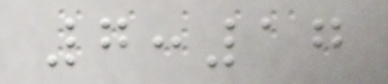7:17
